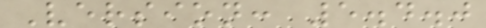Version: 5.4.0
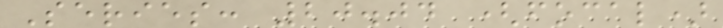Series: 20.04 (focal)
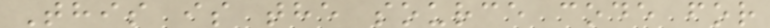This is the source code for
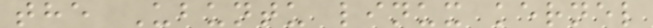the Ubuntu linux kernel
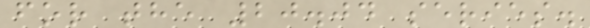for the 20.04 series.
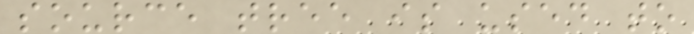source tree is used to
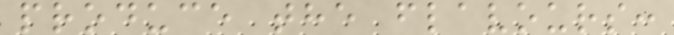produce the flavours:
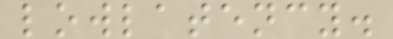lowlatency.
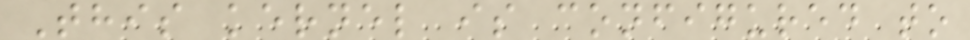This kernel is configured to
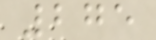275
